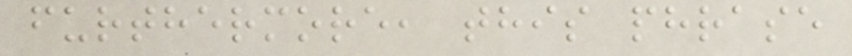furthermore, this phrase
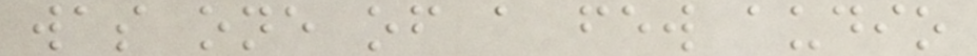was one of a few audio
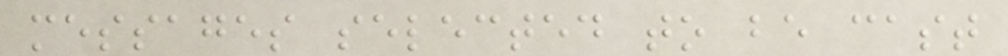messages selected to be cast
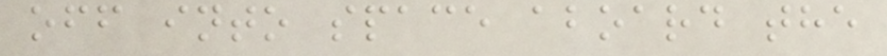off into space aboard the
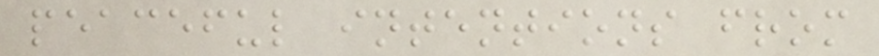peaceful intentions from
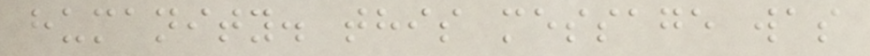humanity. this message was
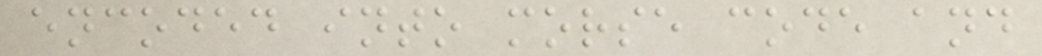encoded into morse code and
